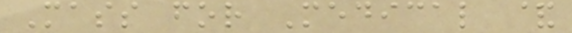Mass for Medical &
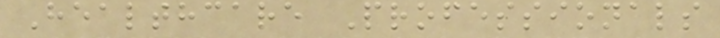Healthcare Professionals
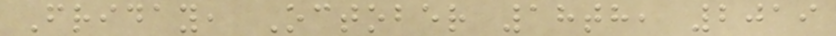Friday, October 18th, 2019
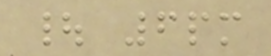| 6pm
